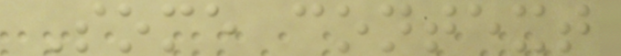Some context
